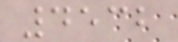4532
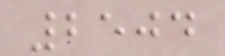2504
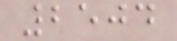2504
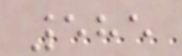585
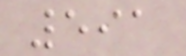591
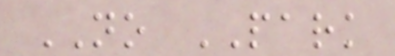NO PARK
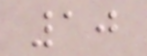10
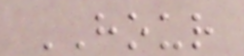HOUR
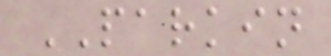PARKIN
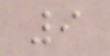9
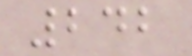242
